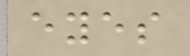eyes
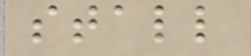stall
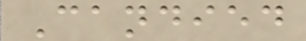Candied
